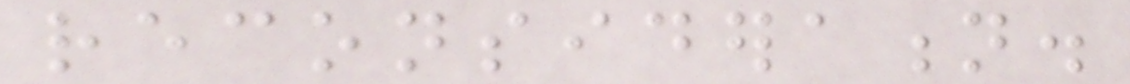reconsideration.
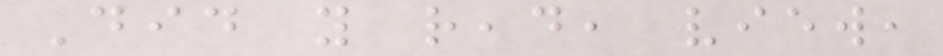Did you read, view,
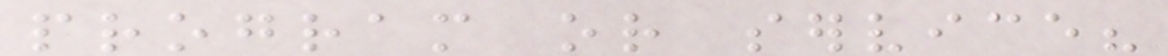program or service?
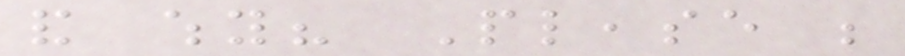and why? Please be
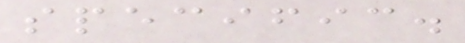specific.
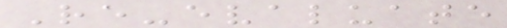Re-evaluate
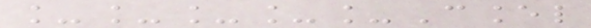_____Cancel
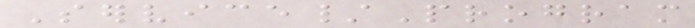Service/Program
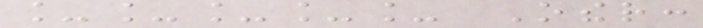_____ Other:
